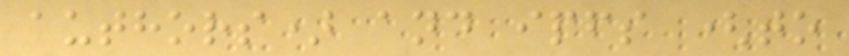authors) and ipfs (to
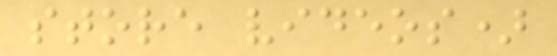store videos)
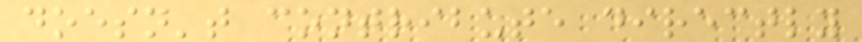doesn't contribute directly
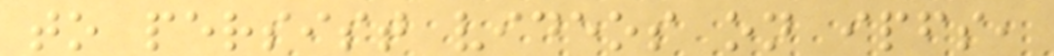to persist videos on ipfs,
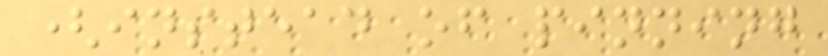(instead of pinning
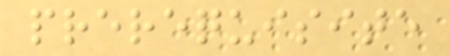prerequisite
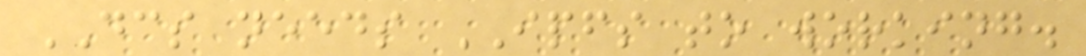DCS needs IPFS to working.
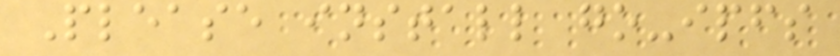Please install go-ipfs
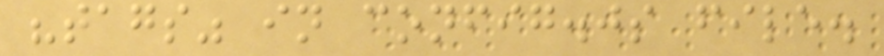"tags" in config.js file.
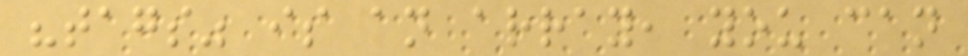"tags" is an array, you can
